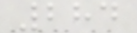284
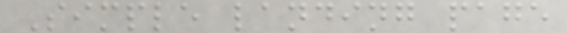Simple landing page
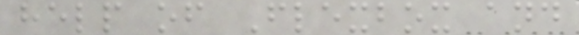help of Flexbox and
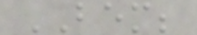BEM;
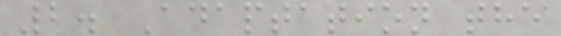2. Adaptation the
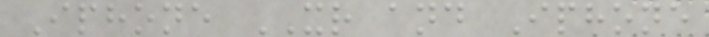Iphone XR and Iphone
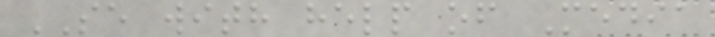SE with help of Media
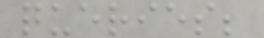queries;
